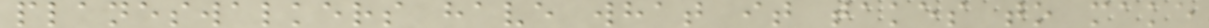planeswalkers have what it takes to make
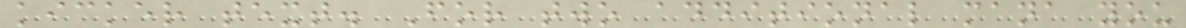kicker text. For two additional mana you
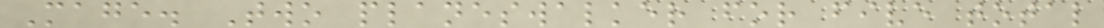Mage. Two planeswalker for five total
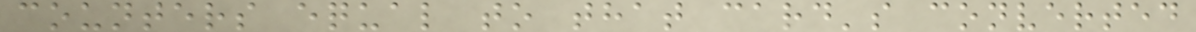counters equal to that card's converted
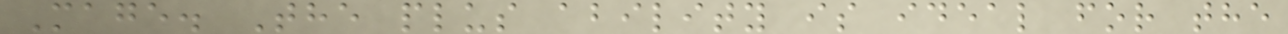Mage. The plus ability is ideal for the
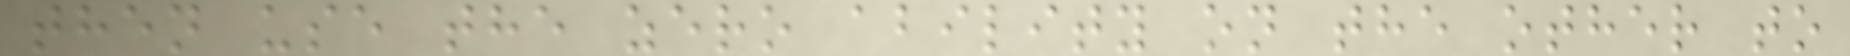then use the zero ability on the other to
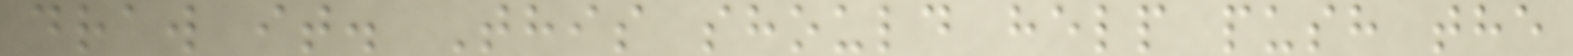draw it. This should help push the
